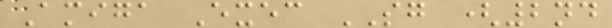Amiga Exec SG (2nd
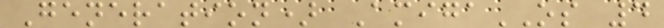Generation) AmigaOS 4
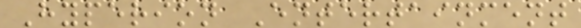Hyperion Entertainment
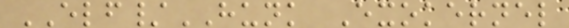ELF/HUNK Exokernel
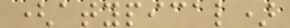(atypical)
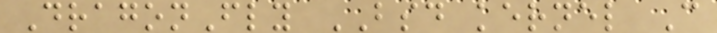DragonFly BSD kernel C
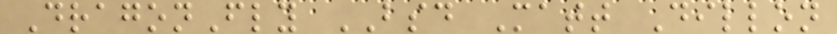DragonFly BSD Matt Dillon
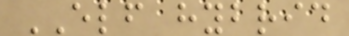ELF hybrid
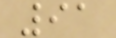91
